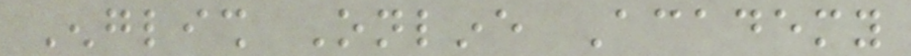English Online Academy
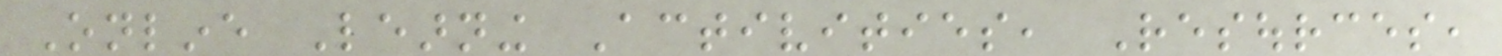Online Learning Activities, Resources,
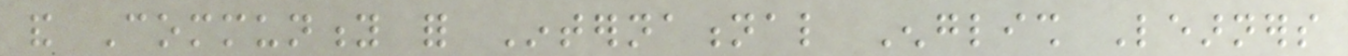and Community for International English Learners
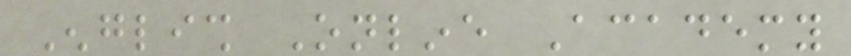English Online Academy
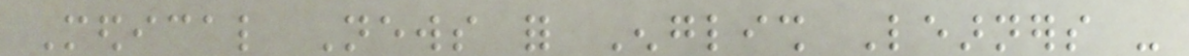Medical News for English Learners -
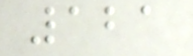121
